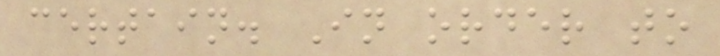certain. In order to
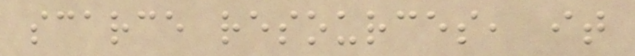scarce resources, it
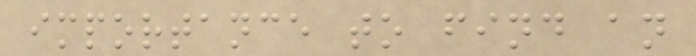importance to find an
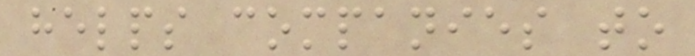helps companies to
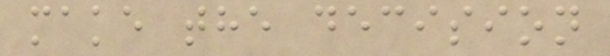make the decision
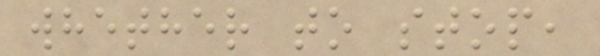whether to stop,
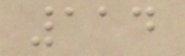114
